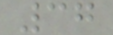37
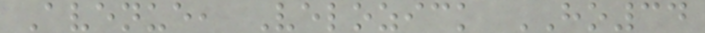Avenue, Velozick HO34
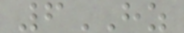6HZ
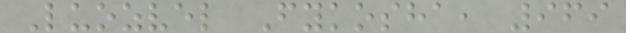Luozvel Fykosha, 969
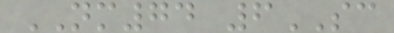NM74 6SC
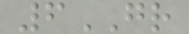6GR
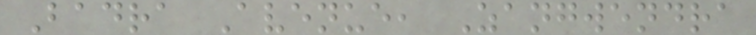Badra Avenue, Zangwendra
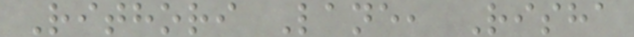Rithori Lane, Risha
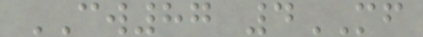CW87 4MF
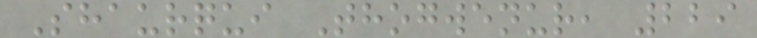Shaurqui Thogwenur, 229
